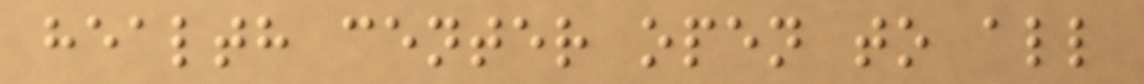health center open to all
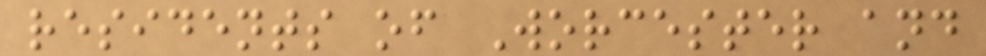residents of Worcester and
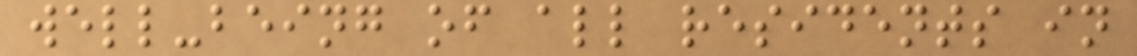well-being of all residents in
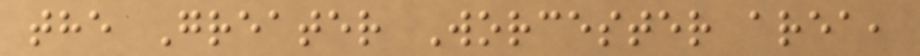the Greater Worcester area,
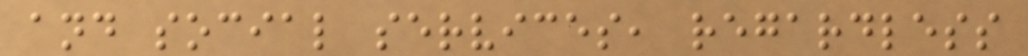and social services, regardless
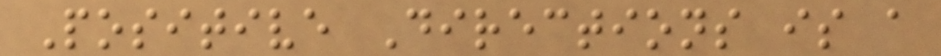Positive Directions is a
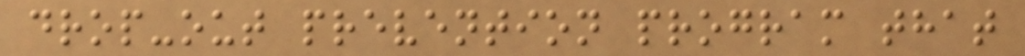drop-out prevention program that
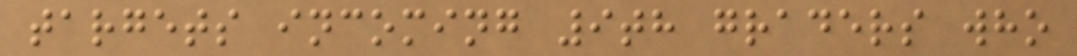targets incoming 9th graders who
